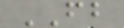FB
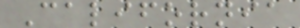California
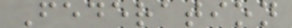Federation
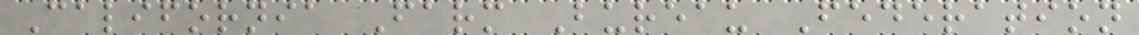California Farm Bureau Federation
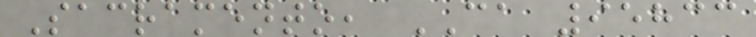Sacramento, CA 95833
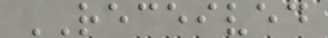RECEIVED
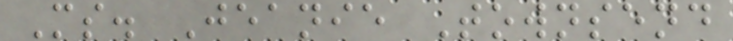Ms. Jeanie Townsend
